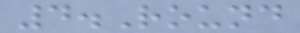4.Round
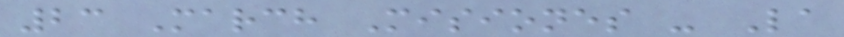23 March Misiones - La
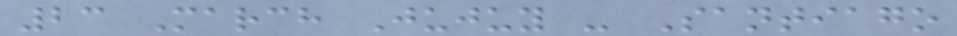23 March Jujuy - Santiago
